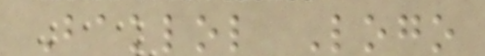Baklol Logo
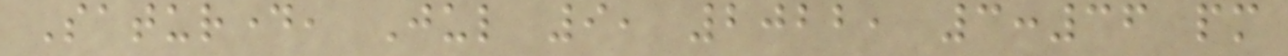Saturday, Jul 9, 2022, 3:36 pm
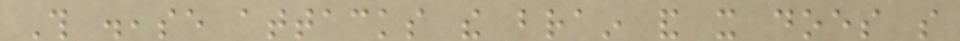This disease attacks the brain and it does so
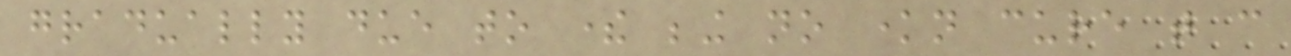gradually due to there being no known cure that can
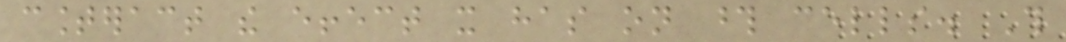counteract the effect it has on those cells. This
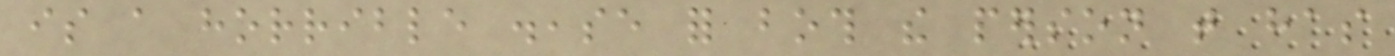is a horrible disease for both the person that has
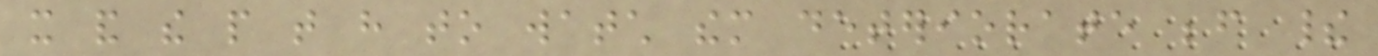it and the people that have to watch them deteriorate before their
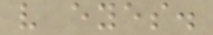very eyes.
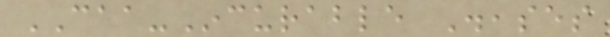CAA-Incurable Diseases
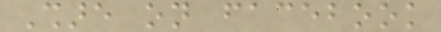Share on facebook
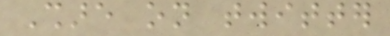Share on twitter
